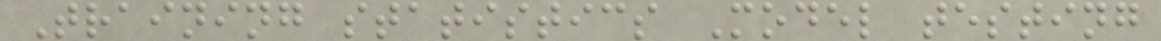Training statistics Model testing
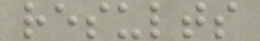results
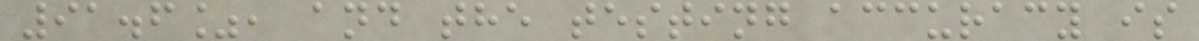91.6%, and the testing accuracy is
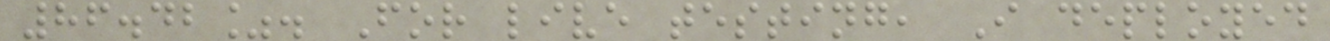86.42%. For live testing, I deployed
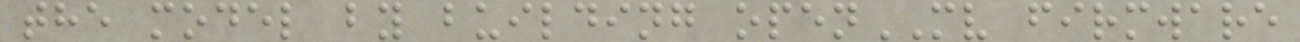the model by building openMV firmware
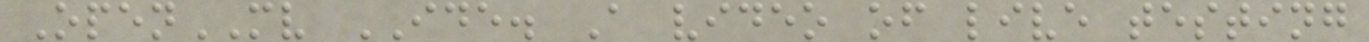OpenMV IDE. A video of live testing
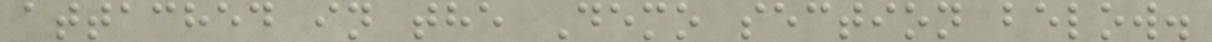attached in the Demo section below.
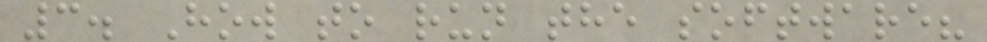3. How to run the software?
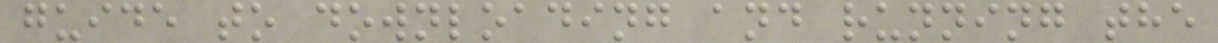guide to downloading and running the
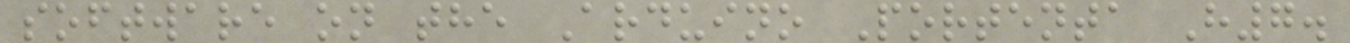software on the Arduino Portenta H7.
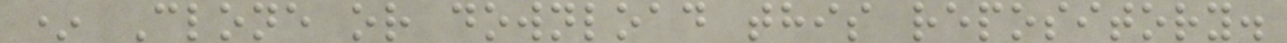* Clone or download this repository.
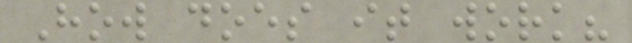How does it work?
